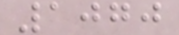1070
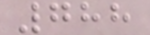788
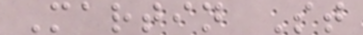Martin St
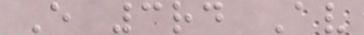E 3rd Av
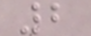2
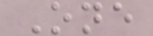One
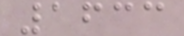1633
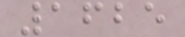1625
